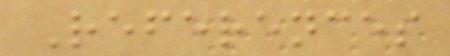References
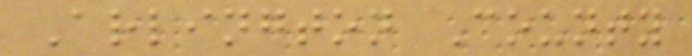Arlington County
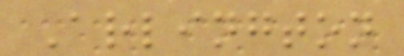Arlington
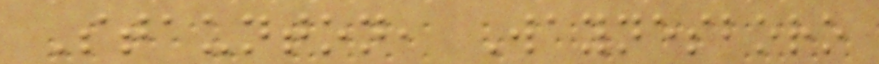Staunton, Waynesboro
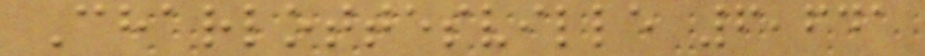Charlottesville 6,641
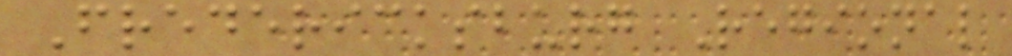Fredericksburg Regional
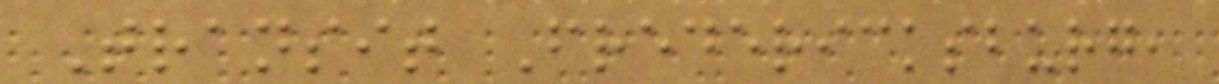Transit Fredericksburg,
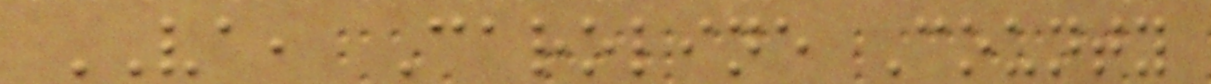VA, Caroline County
